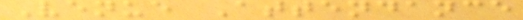Venue Attendance
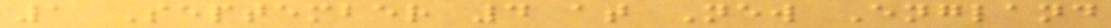1 September 4 at New England
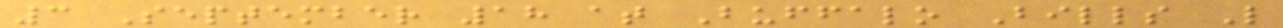3 September 18 at Buffalo Bills L
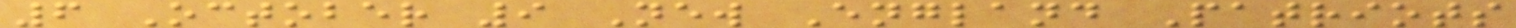6 October 9 New England Patriots
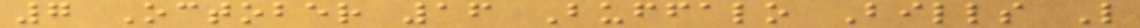7 October 16 Buffalo Bills L
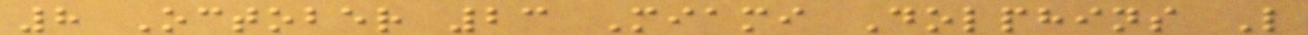8 October 23 Miami Dolphins L
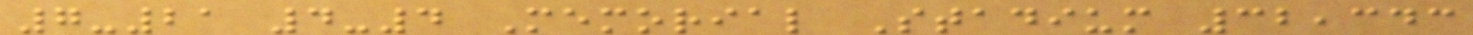7-21 4-4 Memorial Stadium 32,343
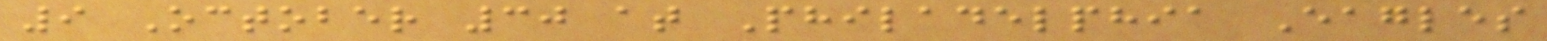9 October 30 at Philadelphia Eagles
